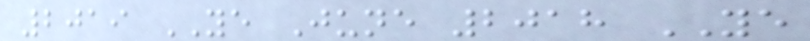2019 YE June 2018 YE
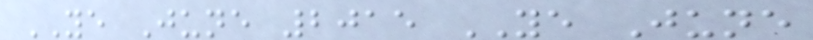YE June 2015 YE June
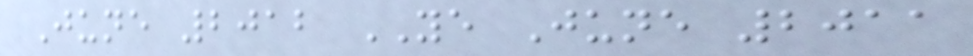June 2012 YE June 2011
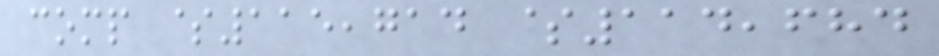comp $115,714 $114,684
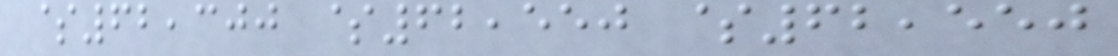$62,300 $62,550 $62,550
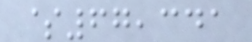$67,341
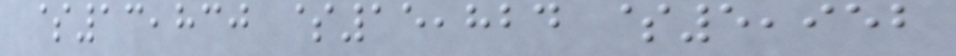$13,830 $15,824 $5,952
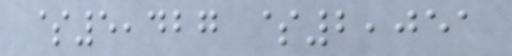$5,427 $2,051
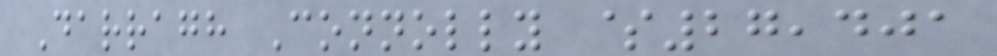Darragh Connolly $27,401
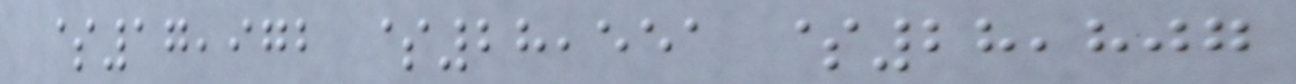$17,972 $28,551 $28,807
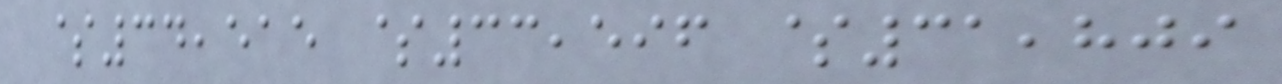$34,515 $33,596 $31,809
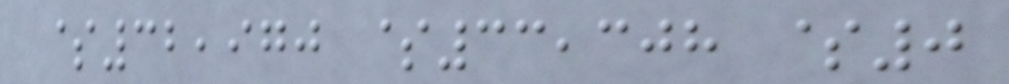$32,970 $33,308 $0
